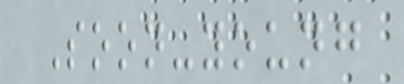Soon-young
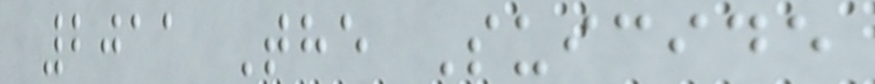2011 The Suicide
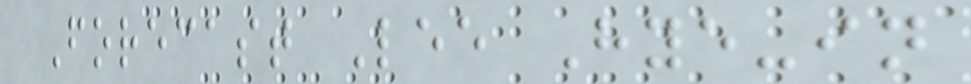Forecast Lee Hye-in
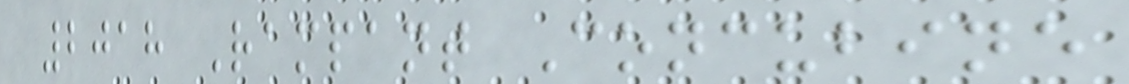2018 Rampant Concubine
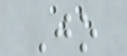Jo
